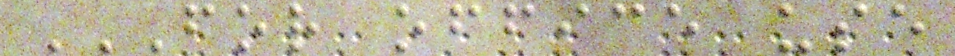FOR OFFICE USE
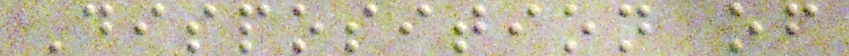Disposition of
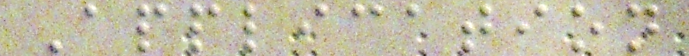Application
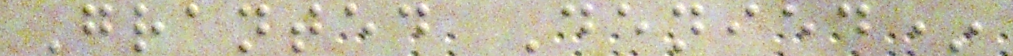Granted Denied*
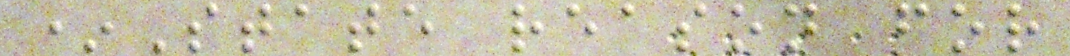*State reason for
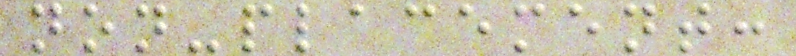non-placement:
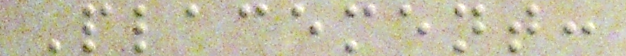Placement:
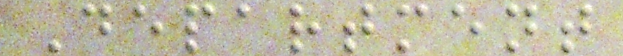Department
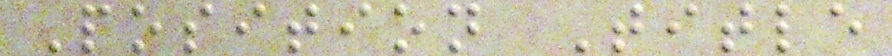Position Title
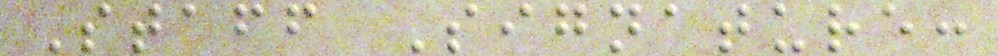Staff Signature:
